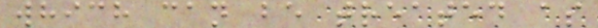which can be treated as
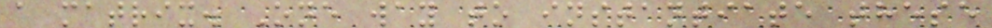a matrix. One way to instantiate these
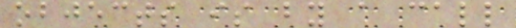objects is by a call
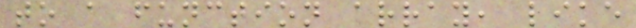to a function array, like
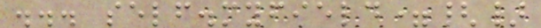... self.myfield={}
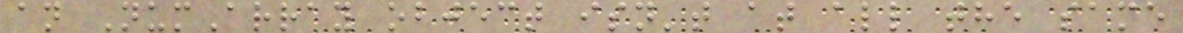an NumArray object isn't at all the same
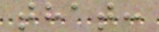that:
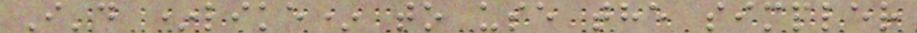I'd *like* to use the simpler
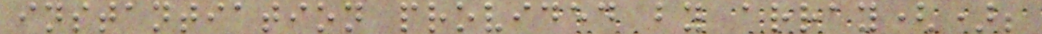instantiation provided by array();
